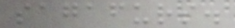sagafurs.
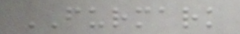FURMARK
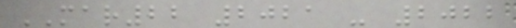MAR22 2021 - 2022
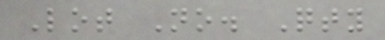Lot No. Qty
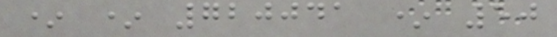* * 720041 * 50
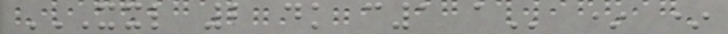XXL 2 DK C1 A * *
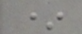*
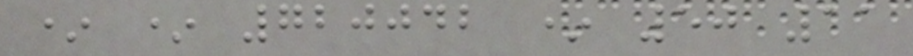* * 720042 * 50 11
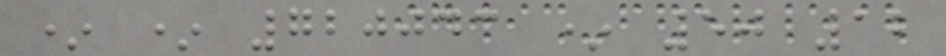* * 720043 * 50 12
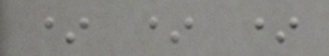* * *
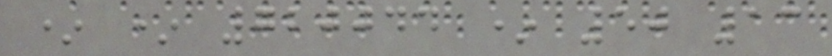* * 720044 * 50 13
